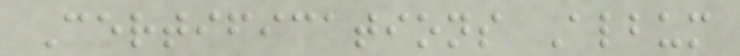Certifications Album
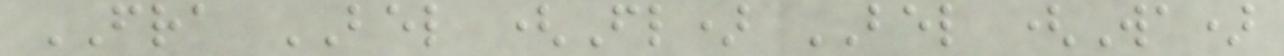FRA BEL (Fl) BEL (Wa)
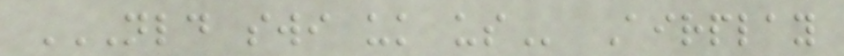NLD SWI UK US Airplay
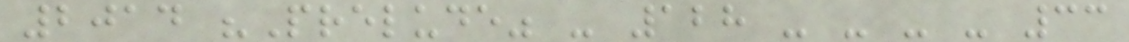2014 "Prelude" - 128 - - - - 33
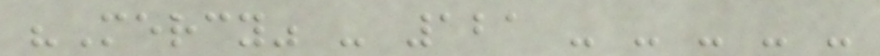"Mercy" - 121 - - - - -
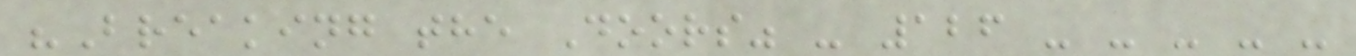"Breaking the Doors" - 126 - - - - -
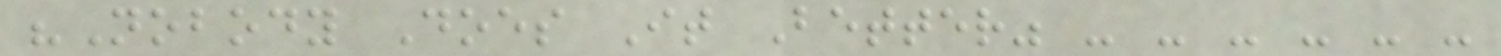"Nobody Does It Better" - - - - - -
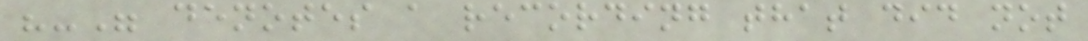"-" denotes a recording that did not
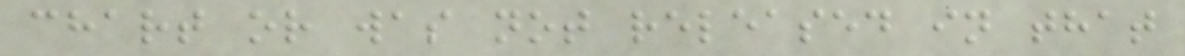chart or was not released in that
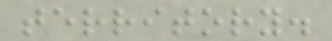territory.
